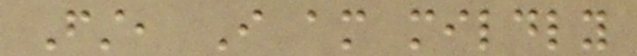First, I am mildly
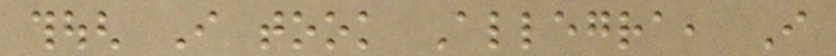though I took Allegra, I
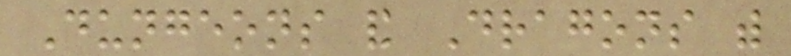Dungeons and Dragons with
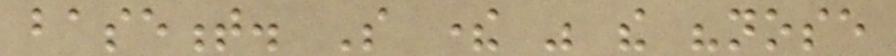basement. So there was the "nose
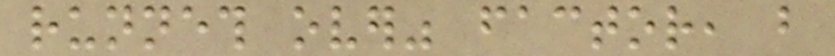runneth over" factor, but
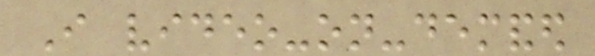I video-on-demanded
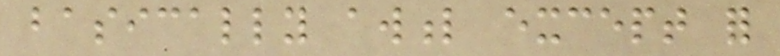basically awful except for
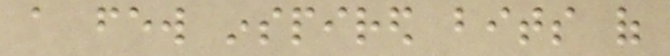a few inspired bits of
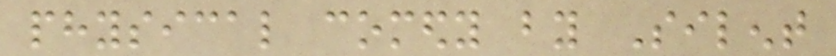physical comedy by Silent
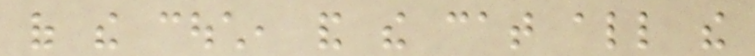of the couch, and the cat all the
